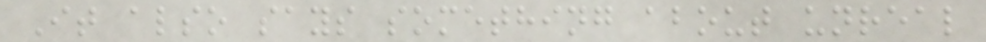It also says something about unreal
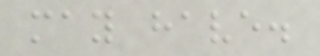may have.
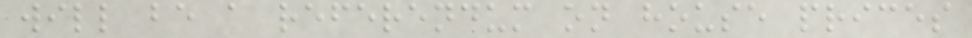will be a referendum on house prices
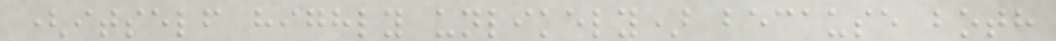(itself highly unlikely) because both
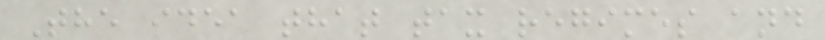The idea that tax regimes and
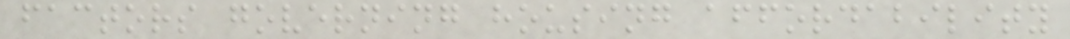factors governing housing affordability
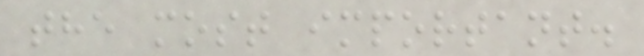the most important.
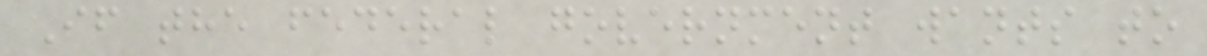If the federal government wants to
